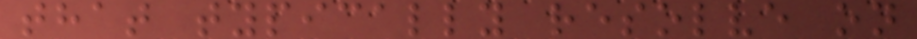that typically resolve on
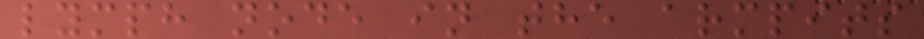lymph node in the armpits
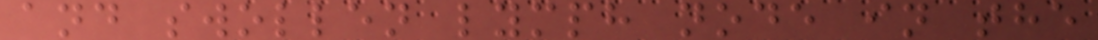and swollen lymph node in the
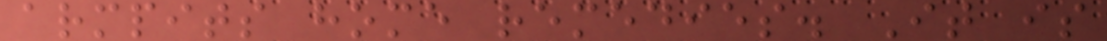armpits home remedies. It is
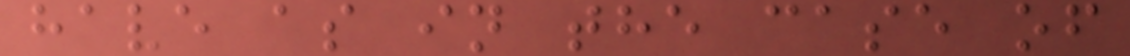have as in the case of
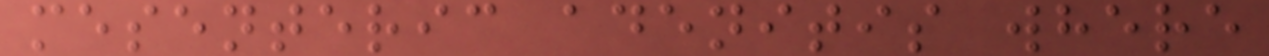mesenteric adenitis where
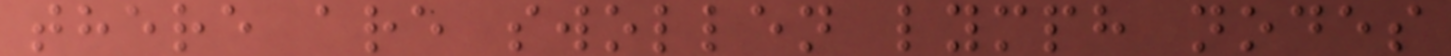there are swollen lymph nodes
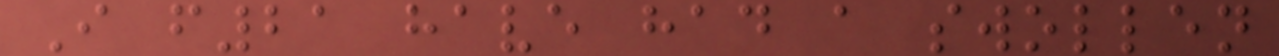I f21 have had a swollen
